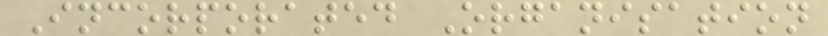Incorporated Organisation
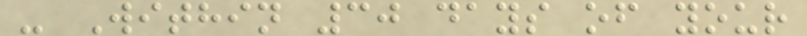- Within 30 days of your
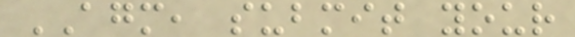AGM, submit your
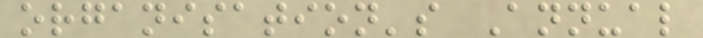organisation's Annual
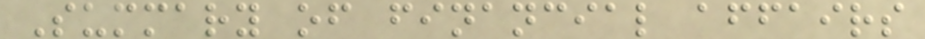Summary of financial affairs
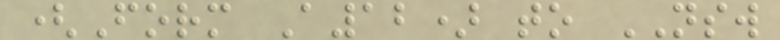(Form A12) to NSW
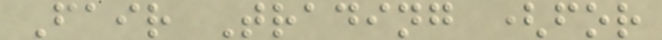Fair Trading (for
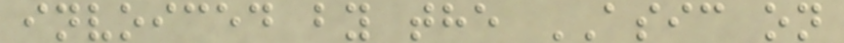invoiced by the ASIC on
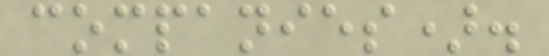companies).
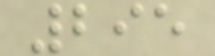295
